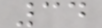34
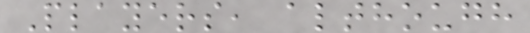Players, although
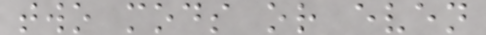two mods or even
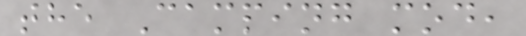the Camping mod,
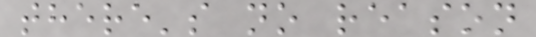there's no reason
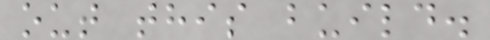out this build.
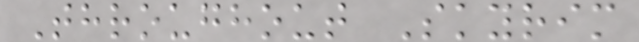Throughout Skyrim
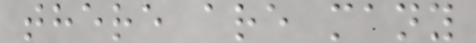there are many
